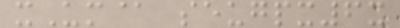xUm@ seugpx6x
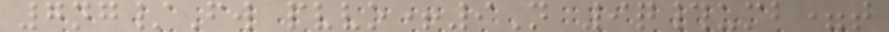7ng/Fw pvvo+9N 9q#umb=t
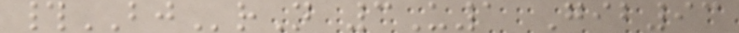#BJrN 3U1 Gib93
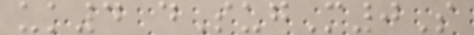uk4 dSugM0S
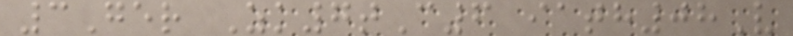3Ger Zk7tC6 iath08V
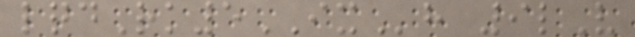lqdRk5IXh 9lV
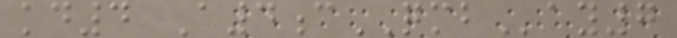kd4 A4cQMBay7
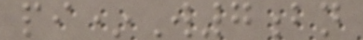pi*W7bn
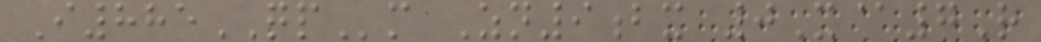I885QPm Zn9bx 0X@7R
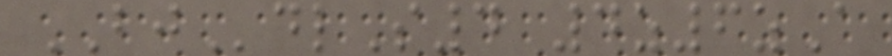BJdlS4 4z6zA
